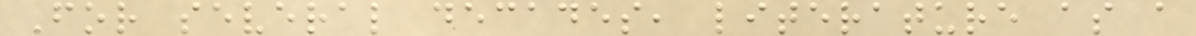For several decades, literature as a
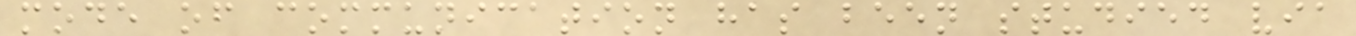mode of communication has been studied via
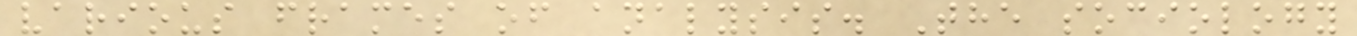various frames of analysis. The sociology
